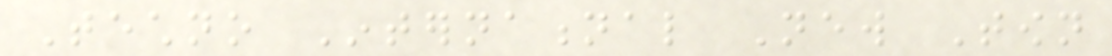Techno International New Town
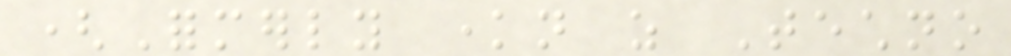(Formerly known as Techno
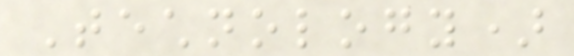Technology)
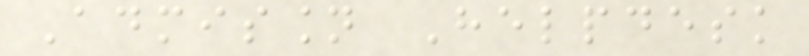Admission Helpdesk
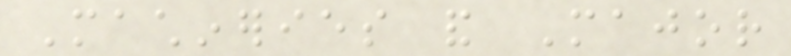Machineries and Major
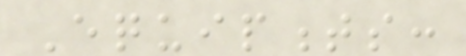Equipments:
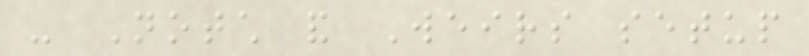- Notch and Weirs setup
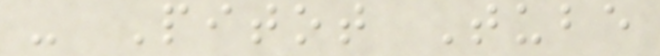- Pitot Tube
